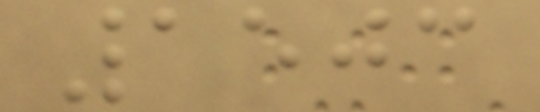1503
